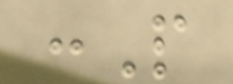:P
